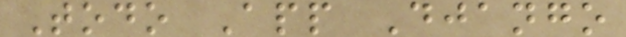Todo App Django
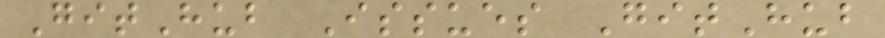GitHub Issues GitHub
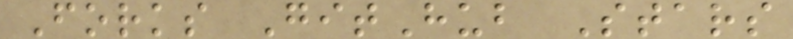Forks GitHub Stars
